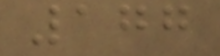177
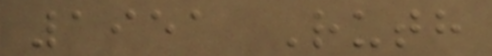1951 Ruth
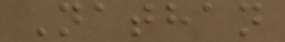Nathan
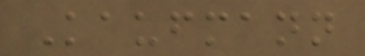Kaufmann
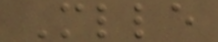Mlle
